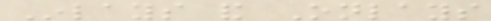Inlays and Onlays
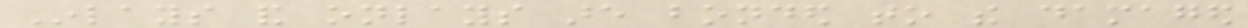Inlays and onlays are bonded to the damaged
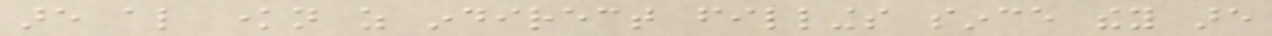are also known as indirect fillings since they are
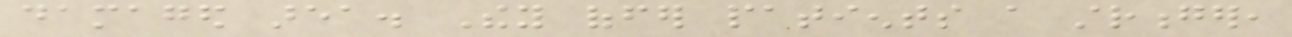damaged area. They offer patients a stronger,
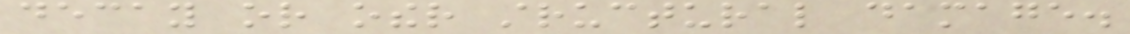decay or other structural damage.
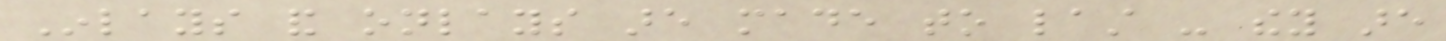Inlays and onlays are made to last - they are
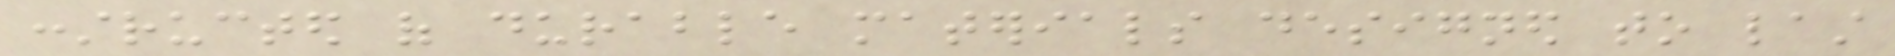constructed of durable materials designed to last
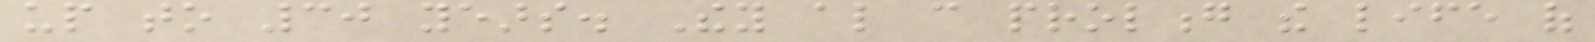up to 30 years. They also can prolong the life of
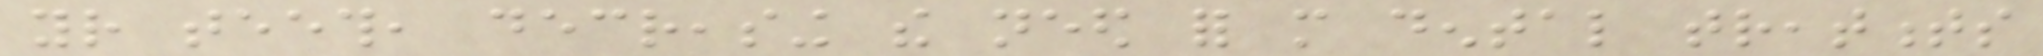your teeth, decreasing the need for more dental treatments
